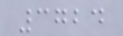3724
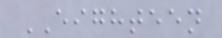EIGHTEEN
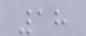18
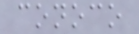conoco
